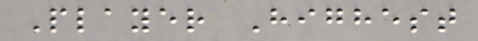Player Highest
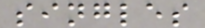singles
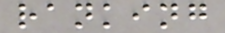ranking
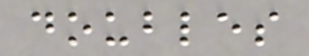doubles
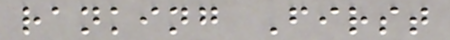ranking First
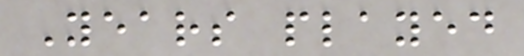Years played
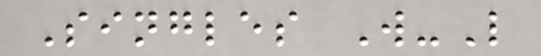Singles W-L
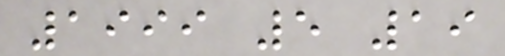1999 5 19
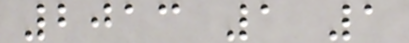2013 1 1
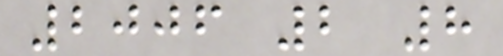2006 2 8
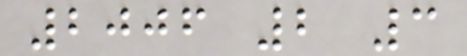2006 2 3
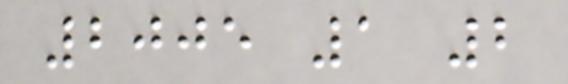2005 1 2
